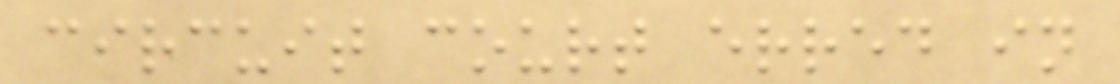circuit court erred in
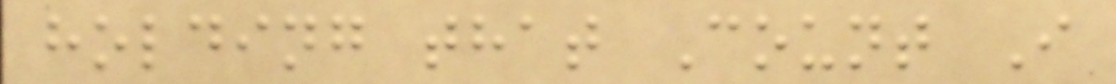holding that Count I
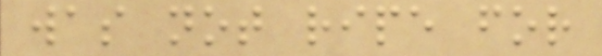was not ripe for
